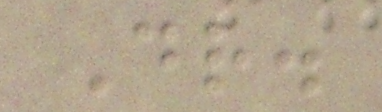Dr.
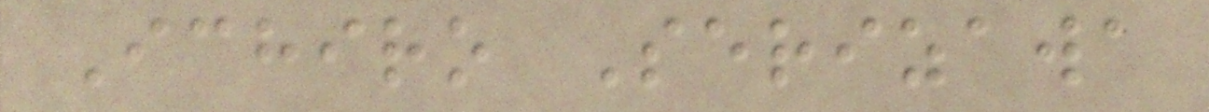Ichiro Serizawa
